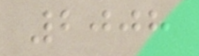2008
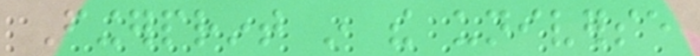Fingerprint in the universe
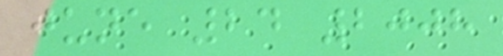june 24 2008
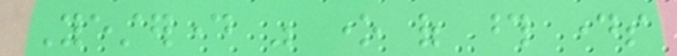Yesterday was one of those days
